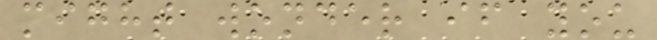might wonder if you
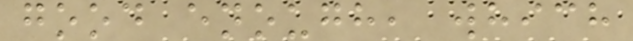good enough, which
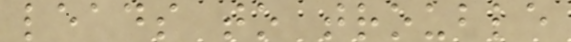leads to trouble
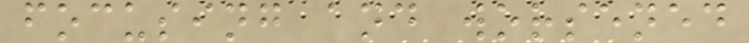focusing and worsened
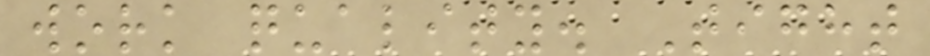work quality. Tight
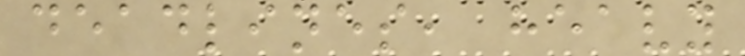deadlines, heavy
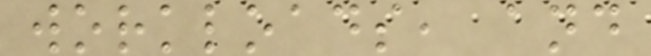workloads, and
